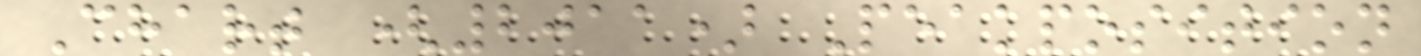Chart (2011) Peakposition
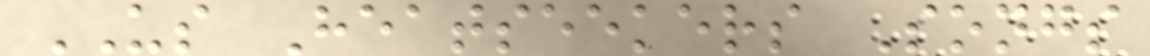US Heatseekers Songs
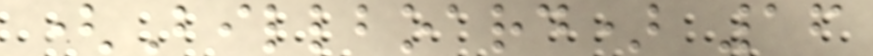(Billboard) 16
